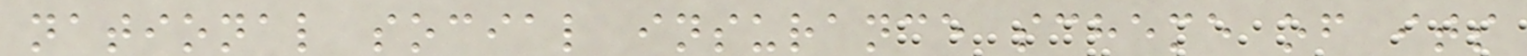national social insurance scheme of its
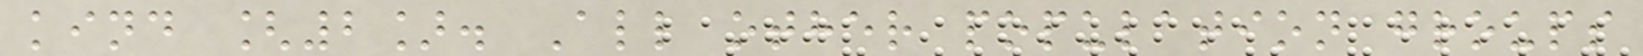kind [2]. All other population groups
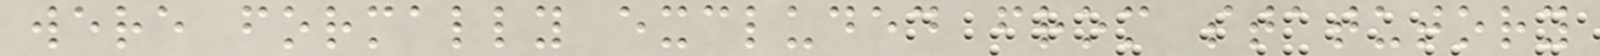were formally excluded from statutory
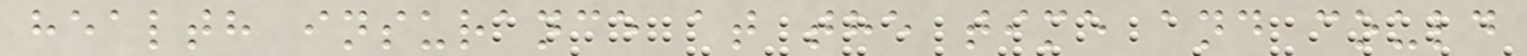health insurance at the time and could
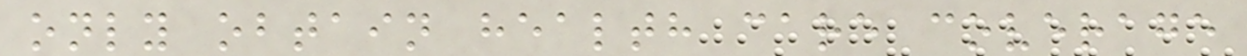only obtain health care coverage
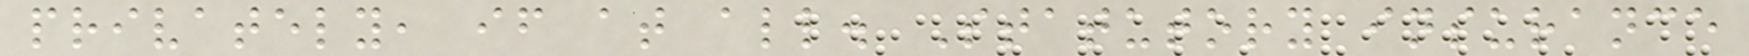privately, if at all. Statutory insurance
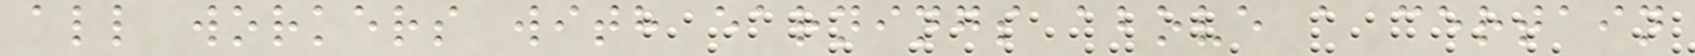all workers with earnings above a certain
